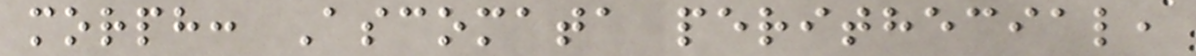morph: Ascomata perithecial,
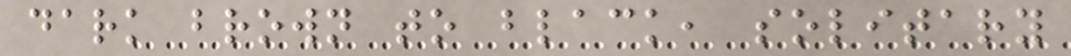dark brown to black, solitary
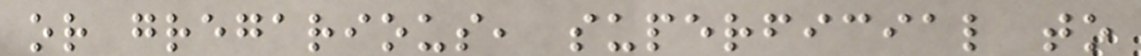or gregarious, superficial to
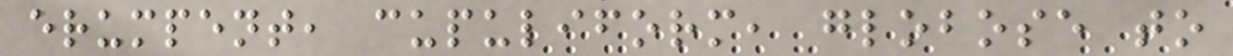erumpent, cupuliform, globose to
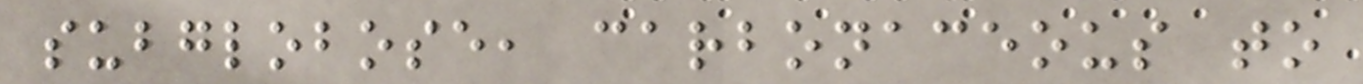subglobose, carbonaceous to
